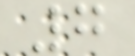7
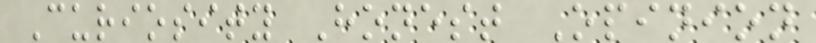Curiosity Honest Opinion
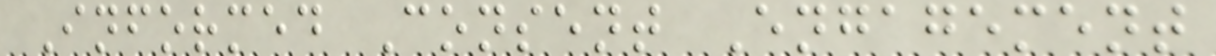Informed Consent Engagement
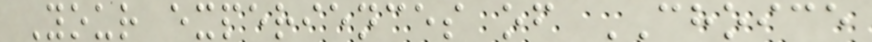Your experiences of CHOICE
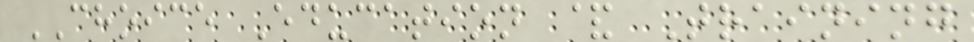CHOICE Education & Training
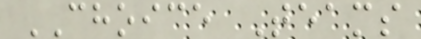CHOICE Teams
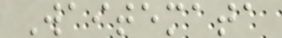Waitemata
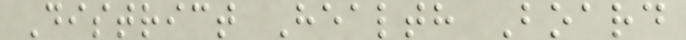District Health Board
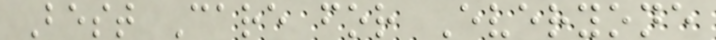Best Care for Everyone
